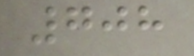708
